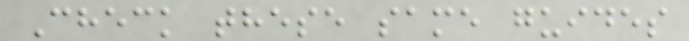Check these same guides
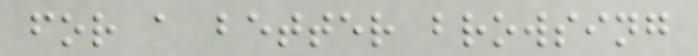for a better browsing
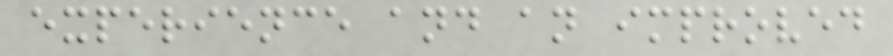experience and an improved
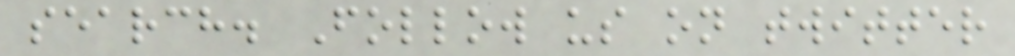search. Follow us on twitter
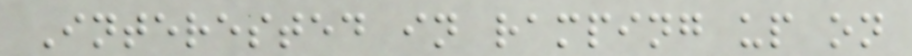Interested in ramping up on
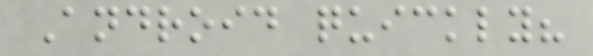Android quickly?
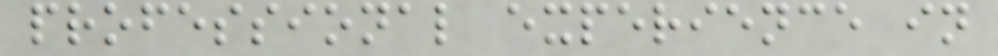professional experience in
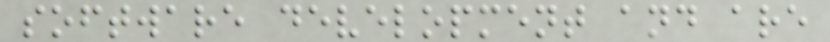software development and are
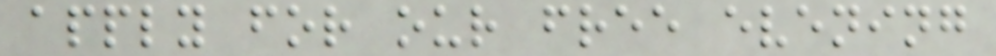apply for our free evening
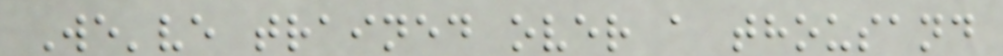We've trained over a thousand
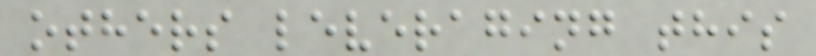others leveraging this
